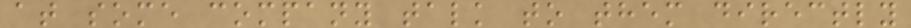at some company talk to them directly
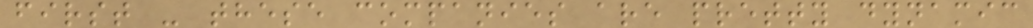first - these companies are pretty dynamic
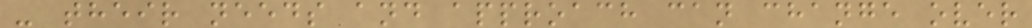- their needs and approach can change over
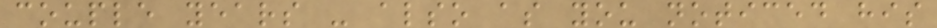couple years - also as you noticed his
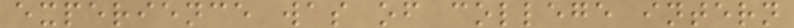experience was of college intern
